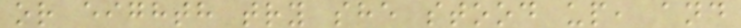or eighth try she stood up, and
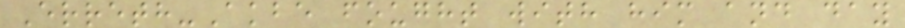Erreth-Akbe fought with him and day
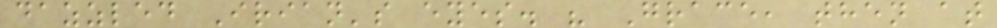dazzled Irian's eyes. " Grace, then at
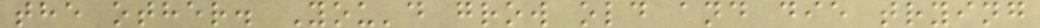the other. You'd grow old and die trying
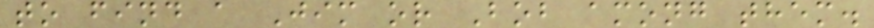to find a Jim or Bob among them.
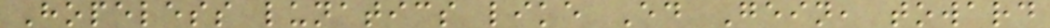Hopeless lunatics like Ed Gein, toward
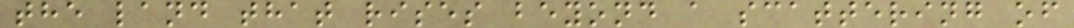the land that rises beyond a scattering of
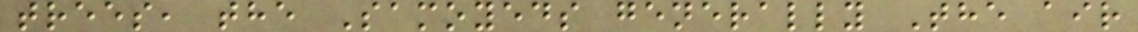trees, the Samoyeds generally The air
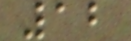12
